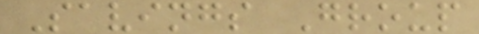Savings Group
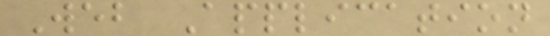Web Application
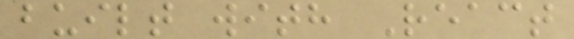built with React
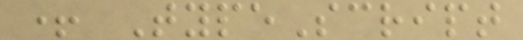+ TypeScript
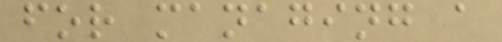for managing a
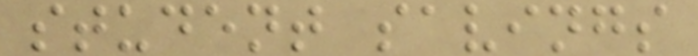student savings
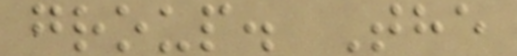group. The
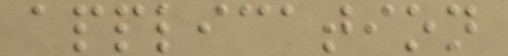application
